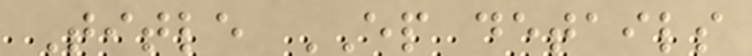Title EP details
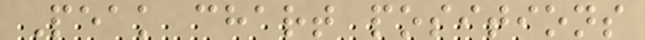Peak chart positions
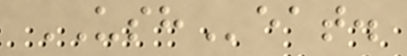USHeat.
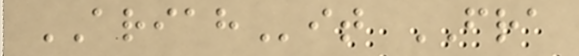ARIAHit FRA
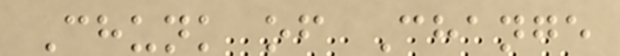Chunk of Change
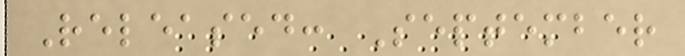Released: September
